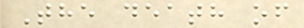The death of
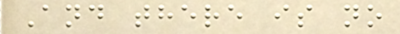And there is no
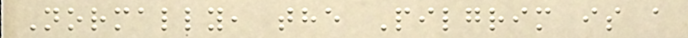Normally, the Pilgrim is a
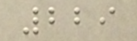229
